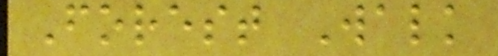Forest Walk
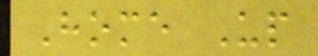Home Up
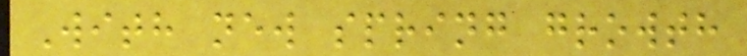With new spring growth
